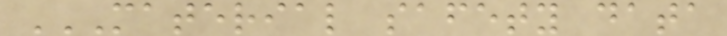MATERIAL SAFETY DATA
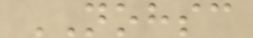NOHSC
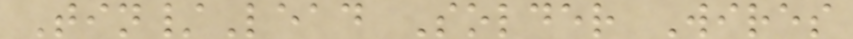Tin/Lead Solder Wires
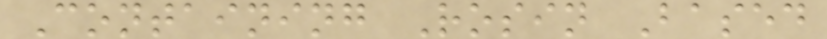Containing Rosin Based
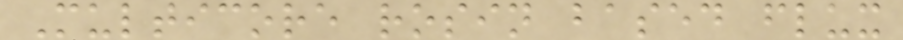Multicore rosin based flux
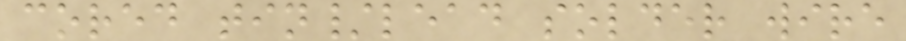cored tin/lead solder wire
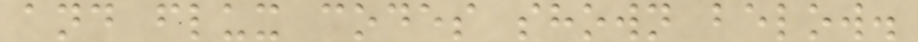and flux codes shown below.
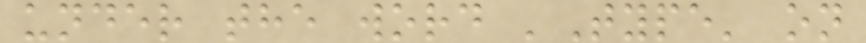under the word 'Type' on
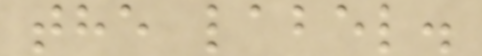the label.
